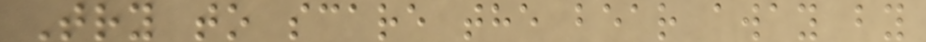Try to scare the bear away by
